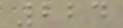224
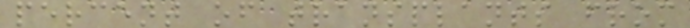percent of transplants from
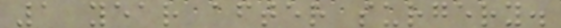1 year after surgery.
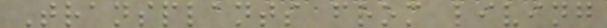Transplants from living
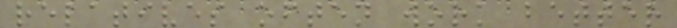relatives often work better
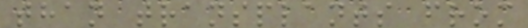than transplants from
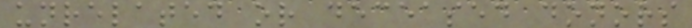unrelated or deceased donors
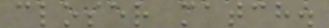closer match.
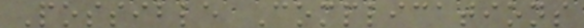Possible Complications
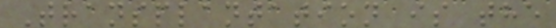Transplantation is the
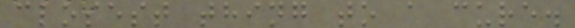closest thing to a cure.
